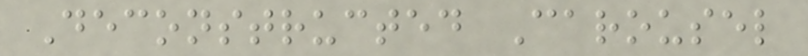Deconstructed Carousel
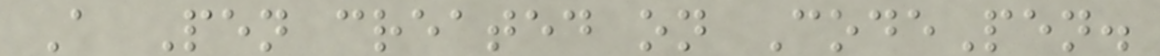A Pen created on CodePen.
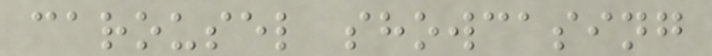carousel showcasing
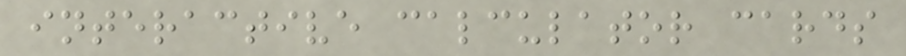interactive calculator cards
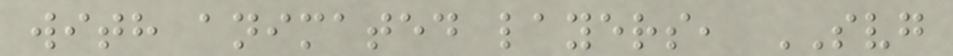with animated layers, SVG
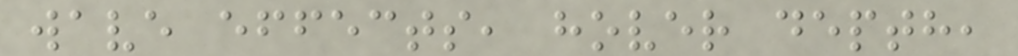wave effects, hover depth,
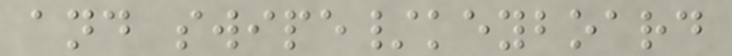and swipe/keyboard
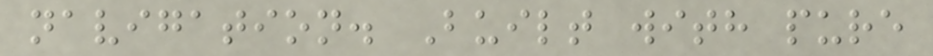navigation. Built with pure
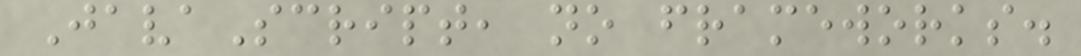JavaScript, no frameworks.
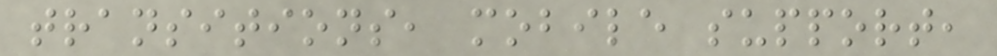transitions, mobile support,
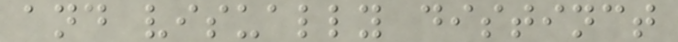and visually distinct
